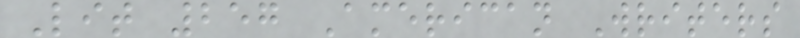Lit 257 American Writers
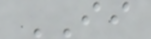II
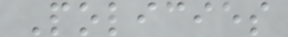Policies
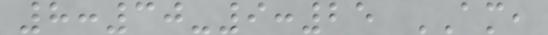8:30-9:25 AM,
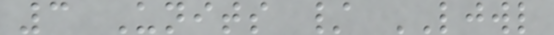3 Units / LJWL
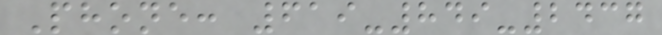Phone: 619-849-2437
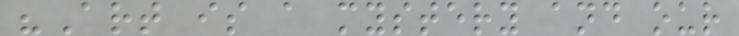"Art is a mystery and our
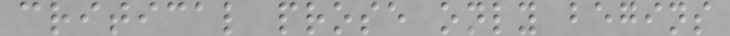critical prose only begins
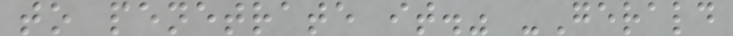to penetrate it." -Gerald
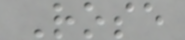Rose
